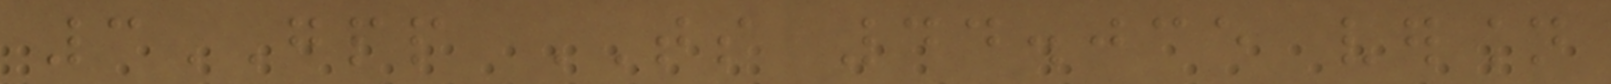3GPP TS 44.035 version
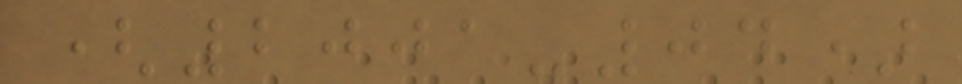(2001-04)
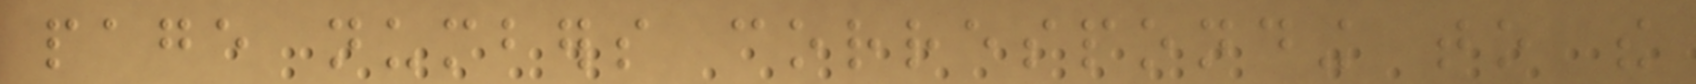page numbers corresponding to the
